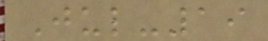Jul-19
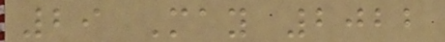29 May 2022
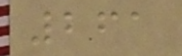261
